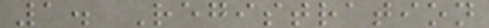1. Registration
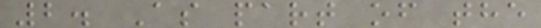2. As part of the
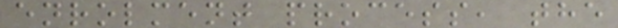enrolment process, the
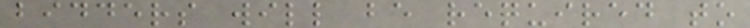bidders will be required to
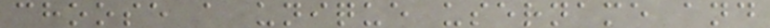choose a unique username and
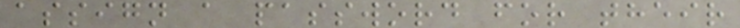assign a password for their
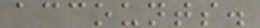accounts.
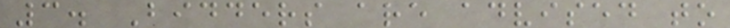3. Bidders are advised to
